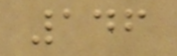146
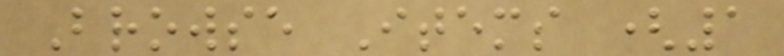Browse Items (1
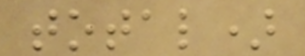total)
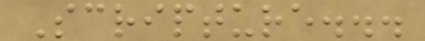Scripture...
